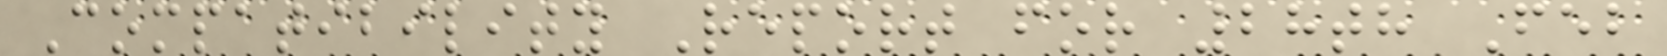Compatibility Report for 28th Feb
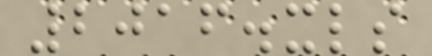2016.xls
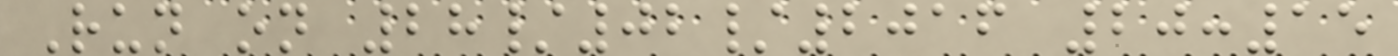Run on 28/02/2016 20:15
